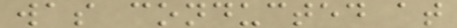was conducted at
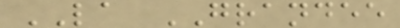LA GRANDEE
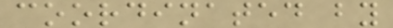coordinated by
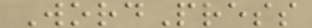WordPress
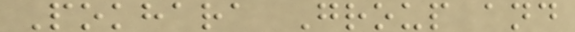Pokhara Group and
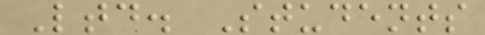Ltd. Students
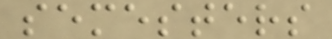semesters
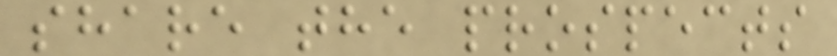share the prospects
